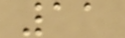11
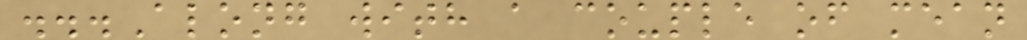...Along with a couple of mean
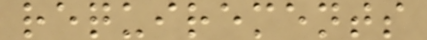requirements
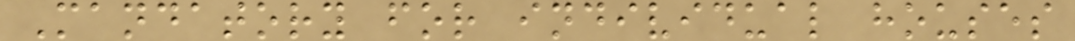Mandatory for individual houses
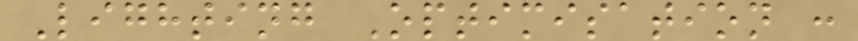Lighting Optimisation :
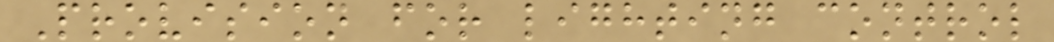Provision for lighting control
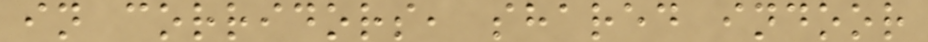in corridors, shared indoor
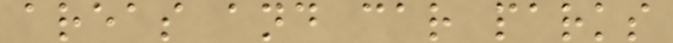areas and car parks
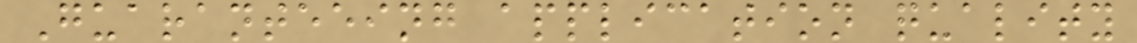Guaranteeing application quality
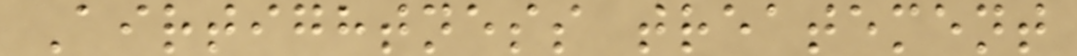Airtightness treatement
